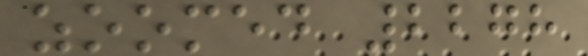zoomed 2278
